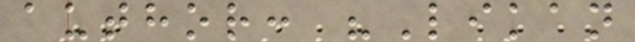author: "Likan
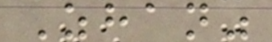Zhan"
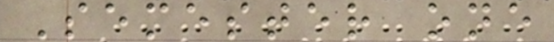Semester one
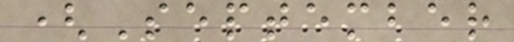(September
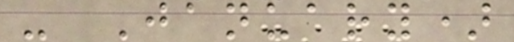- January)
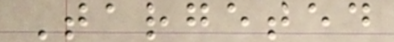Targeted
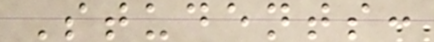Students:
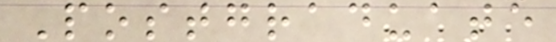Postgraduate
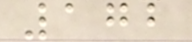172
